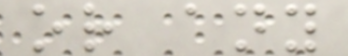or any
